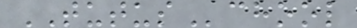TUTUSchool
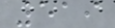519
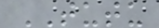TUTU
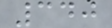340
